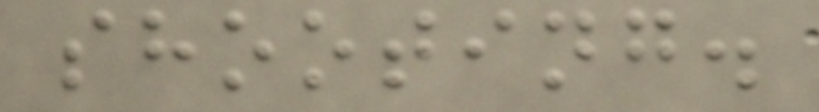shooting.
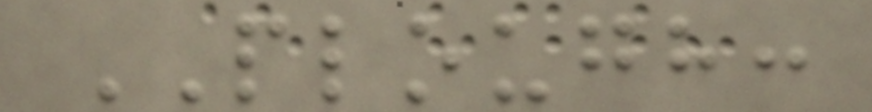PLOUGH:
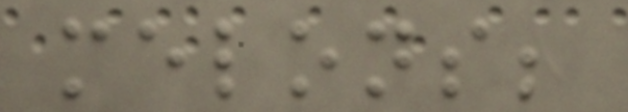melons;
